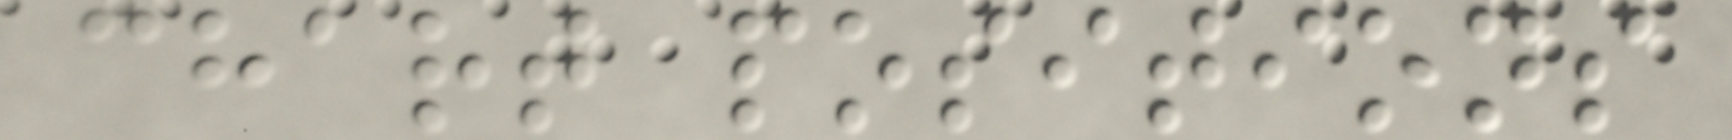chart positions
